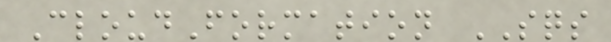CloudFormation SQS
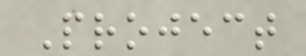Project
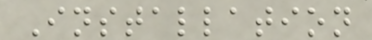Installation
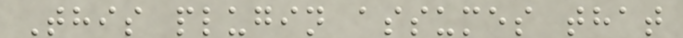This plugin assumes that
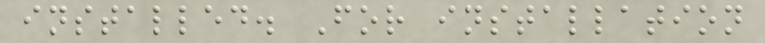installed. For installation
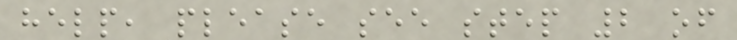help, please see step 2 of
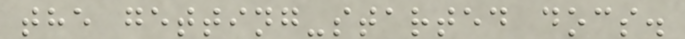the getting-started docs.
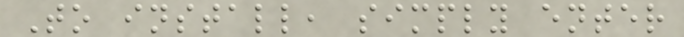To install, simply enter
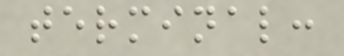terminal:
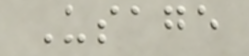Usage
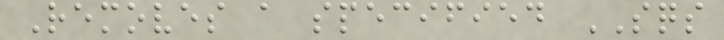Removes a specified SQS
